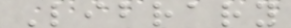Library
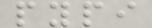pypi
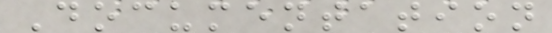Documentation
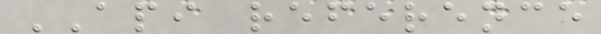API reference
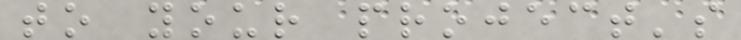to your project's
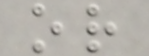or
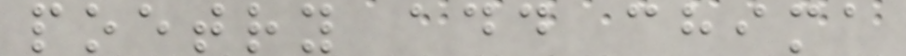poetry add chima
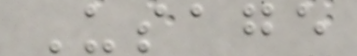Usage
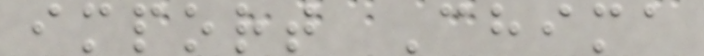import Chima
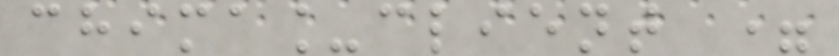chima_client =
